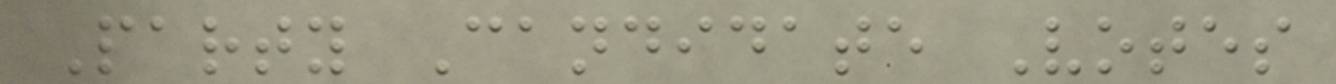Party Candidate Votes
